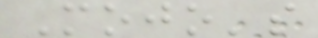Mojo's
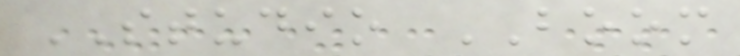STUDIO BOOM
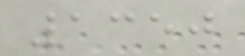1350
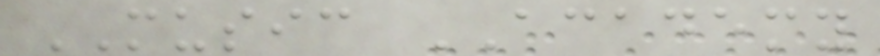MUSIC ACADEMY
